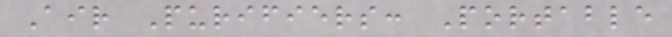Air Purifiers: Portable
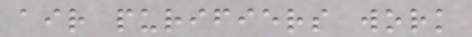air purifiers work
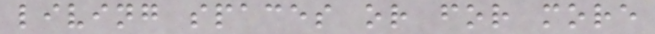living spaces or for more
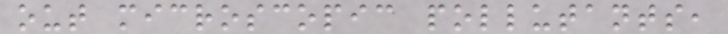out microscopic pollutants,
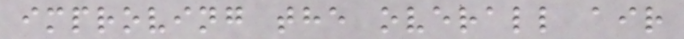improving the overall air
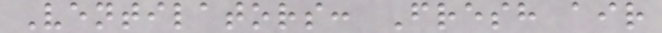Ventilators: Fresh air
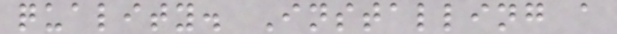quality. Installing a
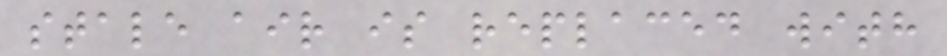stale air is replaced with
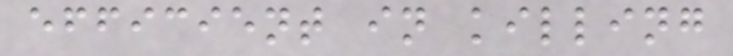efficient in killing
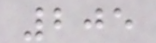205
